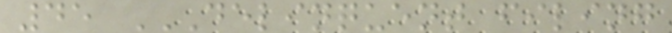45 DELINQUENT FILING
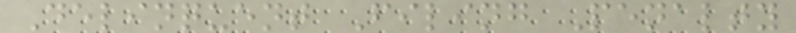Delinquent Filing Penalty
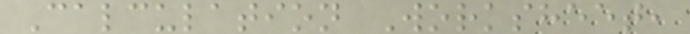Calculation Worksheet,
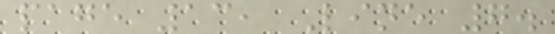page 13, Line 7.
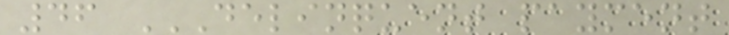46 DELINQUENT PAYMENT
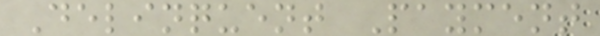Delinquent Payment
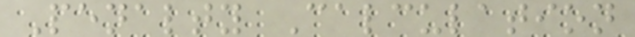Penalty Calculation
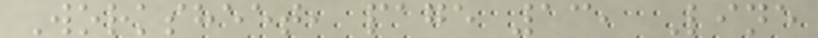Worksheet, page 13, Line
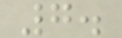7.
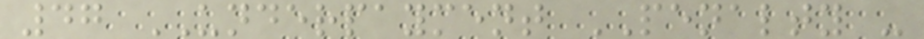47 UNDERPAYMENT PENALTY -
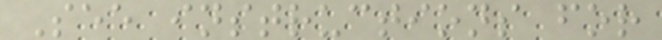See instructions for
